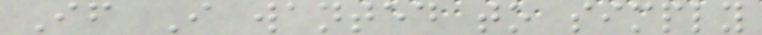If I wanted to simply
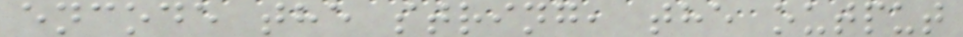encode the string, the output
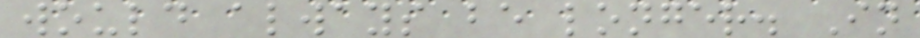would always be longer. In
